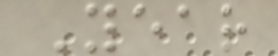Year
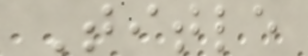Title
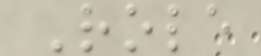Role
